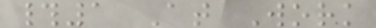#1 At Work
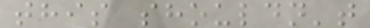this shouldn't
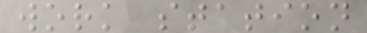work station
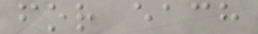for each
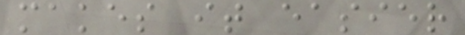makes it easier
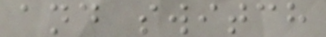and switch
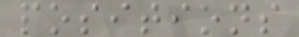positions
